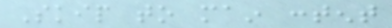Skip to main content
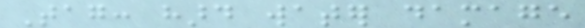Tag: hard water damage
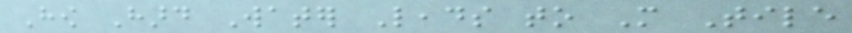How Hard Water Leads to More Tile
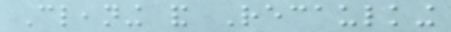Cleaning and Recaulking
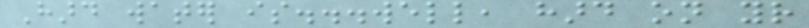Hard water is...well, hard on your
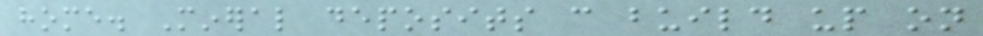home. Mineral deposits can build up on
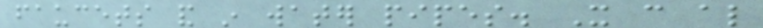faucets and in water pipes. It can also
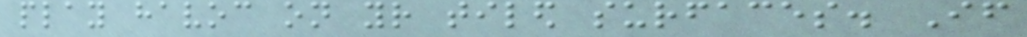play havoc on your tiled surfaces. If
